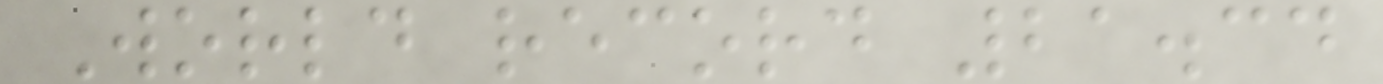World record 21.34
